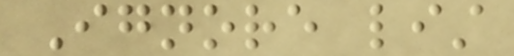Ignore list
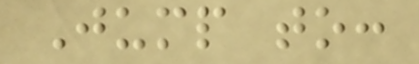Jump to:
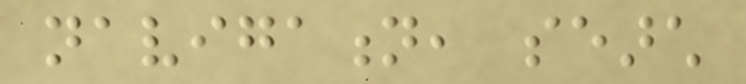navigation, search
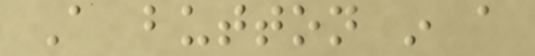A button in a
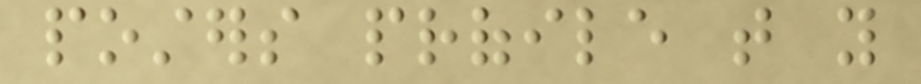posters profile that you
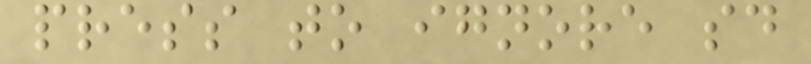press to ignore said
